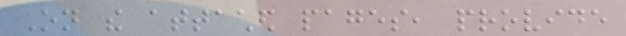On the attached pages, provide
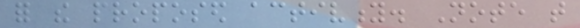for the proposed activity. Note that
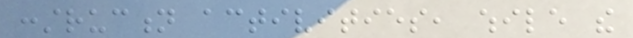construction activities, while the
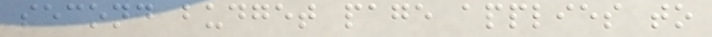second budget page applies to
